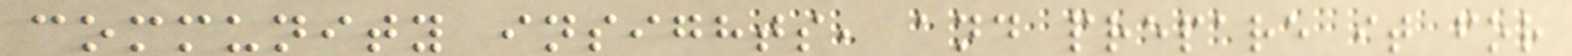community insights, and prepare it for
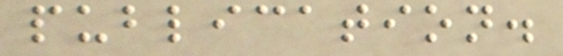publication.
